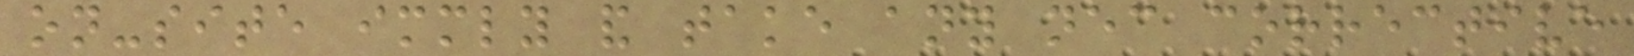on-site immediately and take any necessary corrective
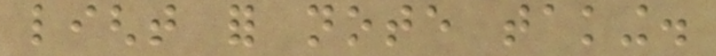light for note taking.
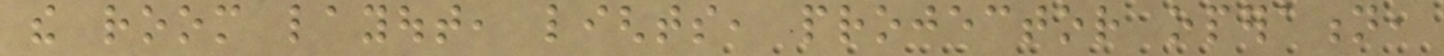the room layout, lights, projector operation,
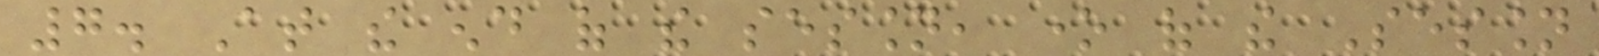7. At the end of the session, one of the Session
